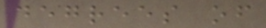degrees of
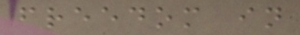freedom in
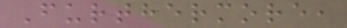Furthermore,
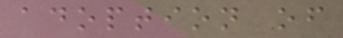adoption of
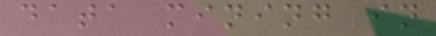data mining in
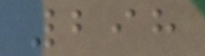298
